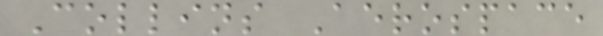Collins Aerospace
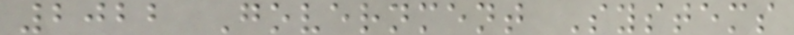2022 Government Systems
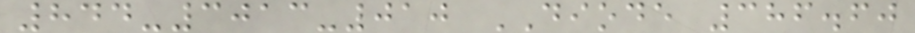844-3013-010 DIODE 386.60
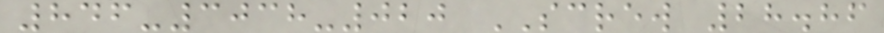846-3038-020 SCREW 28.86
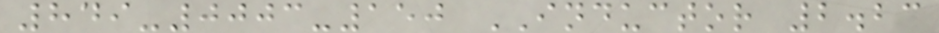849-0003-150 INDUCTOR 2.23
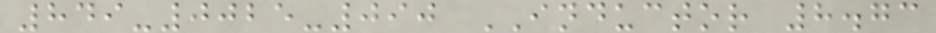849-0025-090 INDUCTOR 8.73
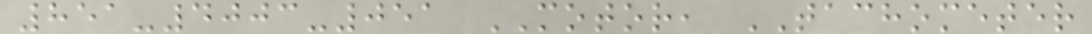851-4003-051 MOTOR, TACHOMETER
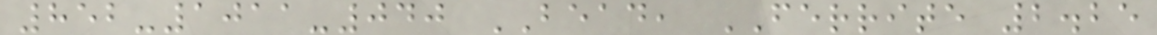852-1011-040 BEAD, FERRITE 2.25
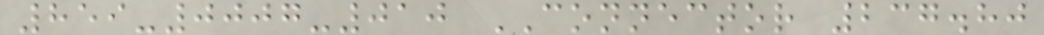859-0007-010 CONNECTOR 237.80
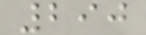290
